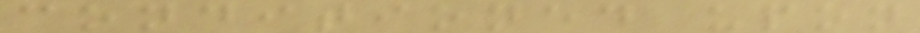conditioned upon
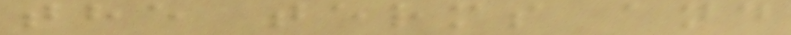the terms and
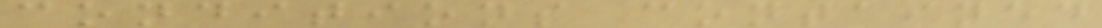conditions contained
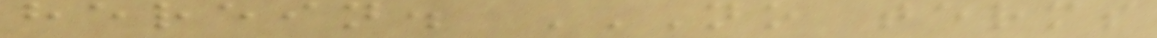herein. NO TERMS
